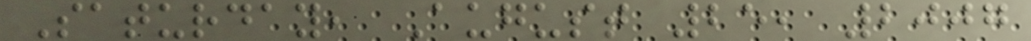Saturday, August 25, 2007
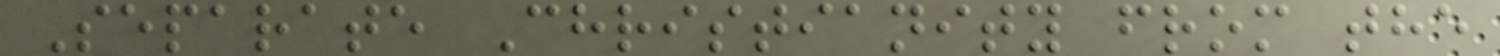Separate Christianity from the
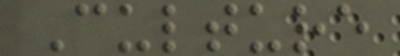Culture
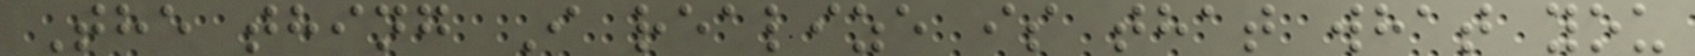The thing I realize is that what you
